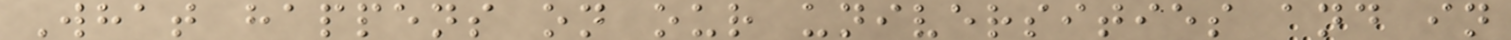What happens on our universities and in
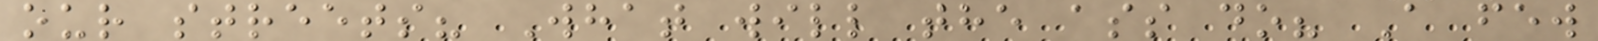our streets? What will the ass do? A few
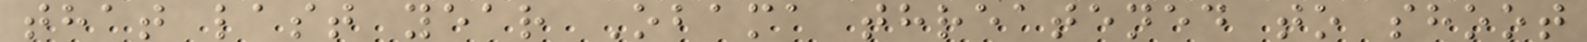that last year Obama threatened to shoot
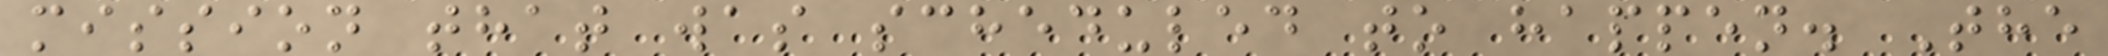mission that was scheduled to happen. The
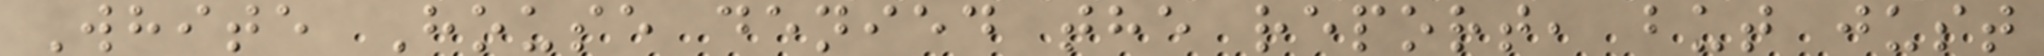White House denied the report, but just
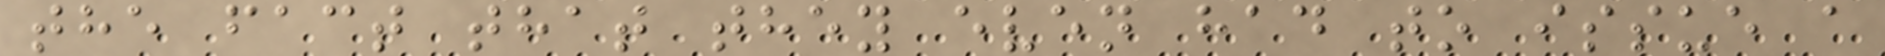the fact that they even had to issue a
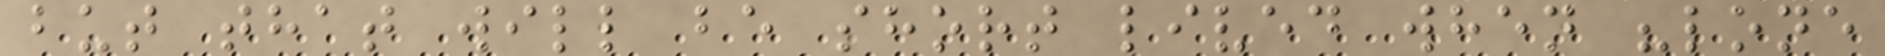but that will be short lived when "lone
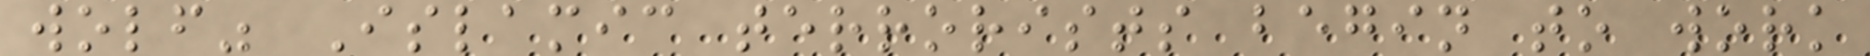wolf" Islamic terrorists begin to work
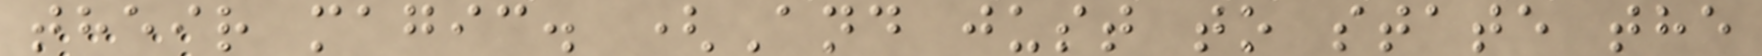their magic. (And just to state the
